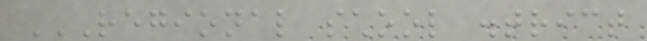REGIONAL SCHOOL DISTRICT
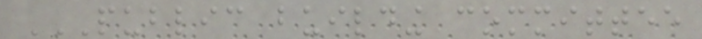PUBLIC BUILDING COMMITTEE
